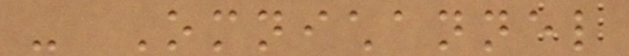- Omnichannel
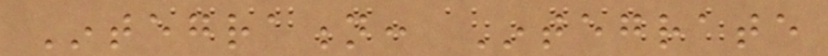Integration: Integrate
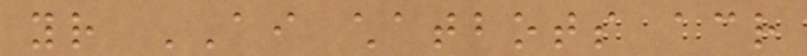your AI chatbots across
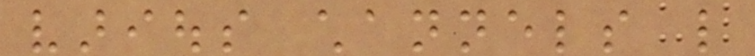various channels like
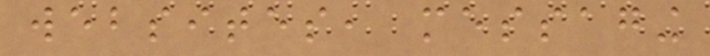websites, messaging
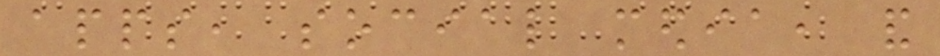apps, social media, and
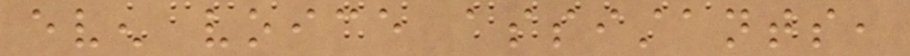even voice assistants,
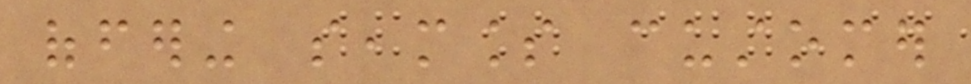offering seamless customer
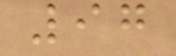97
